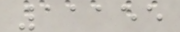11155
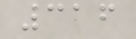316
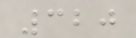320
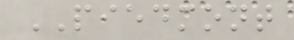PIEDMONT
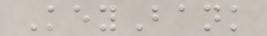KeyBank
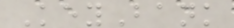KeyBank
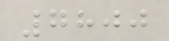7800
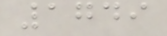1749
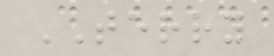TERRY
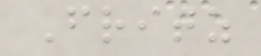Fritz
